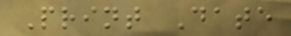Print Date
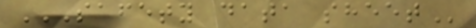SAFETY DATA SHEET
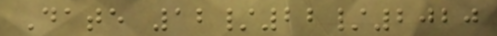Date 12/22/2020
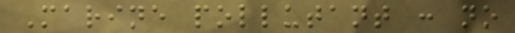Marine pollutant : no
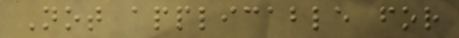Not applicable for
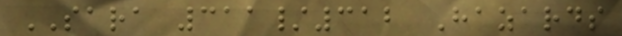SARA 311/312 Hazards
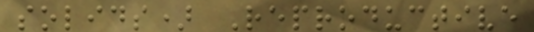solids) Reproductive
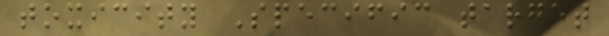toxicity Specific target
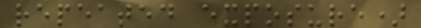repeated exposure)
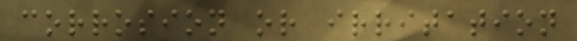corrosion or irritation
